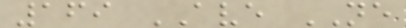169 AVE NE
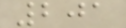201
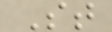St
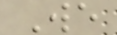We
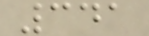341
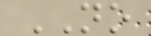NO
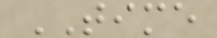TIME
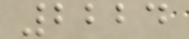2224
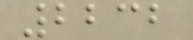2232
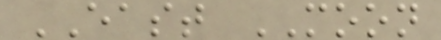EAST MOON
